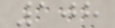108
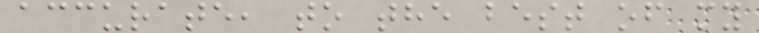accurate, to the best of my
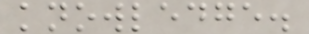knowledge.
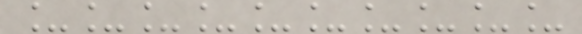__________
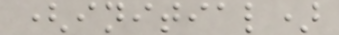(initial)
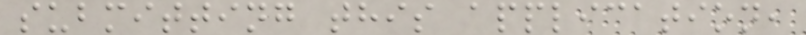submitting this application,
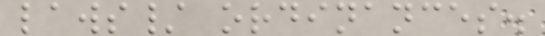laws/ ordinances.
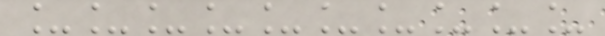__________
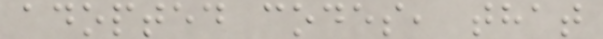adopted codes, that
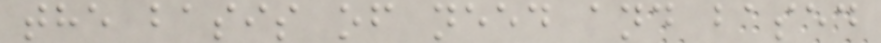the basis of need and based
